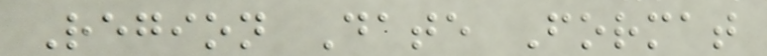Region Date Format
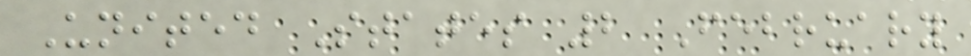United States 2 February
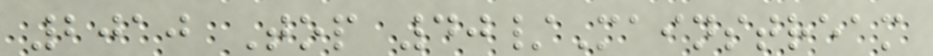2010 Top 40/Mainstream
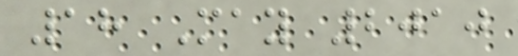18 May 2010
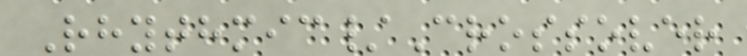Rhythmic/Crossover
